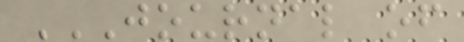JOURNAL OF
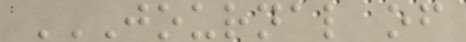JOURNAL OF
